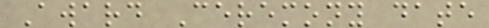Award Ceremony date
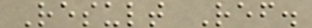Result Ref.
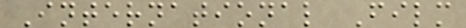International Film
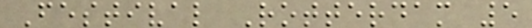Festival Rotterdam 5
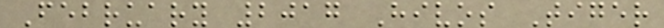February 2017 Hivos Tiger
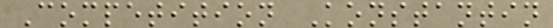Competition Konstantin
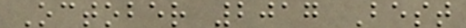October 2017 Best
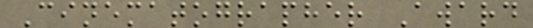Cinematographer Award
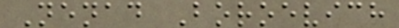Nenad Boroevich
